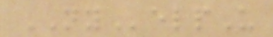NYelpU
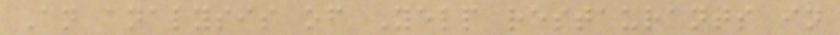An analysis of Yelp restaurants in
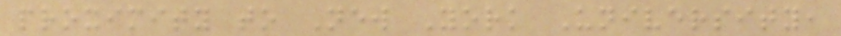proximity to New York University,
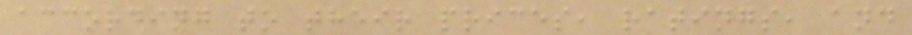according to their prices, ratings, and
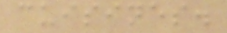cuisines.
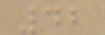42
